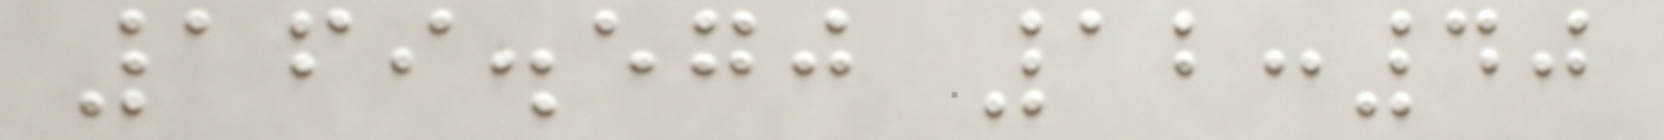169.570 12:40
